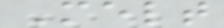Melt
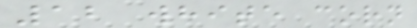12 white corn
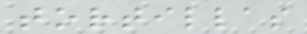tortillas
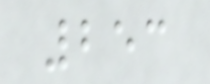253
